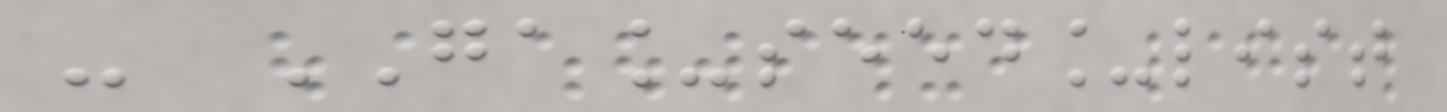- GA_seed_list
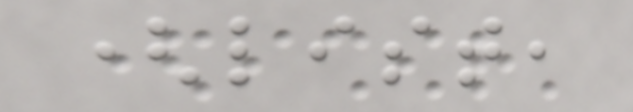(list,
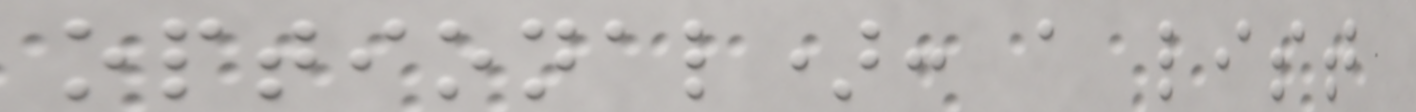optional): a list
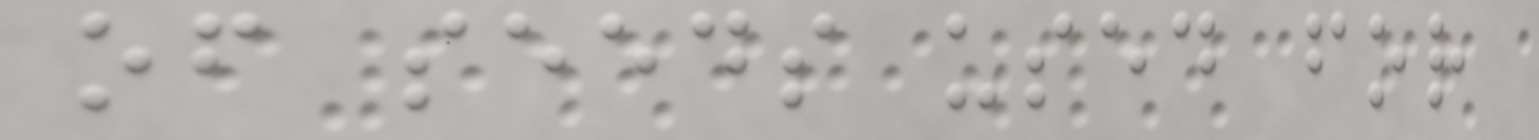of seeds used for
